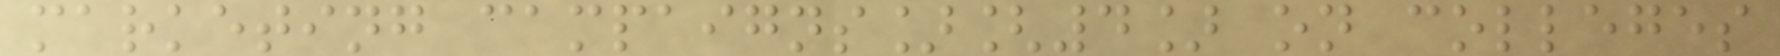marketing campaigns][4] on colleges
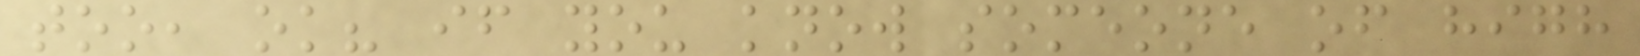too, ok? if you know someone of high
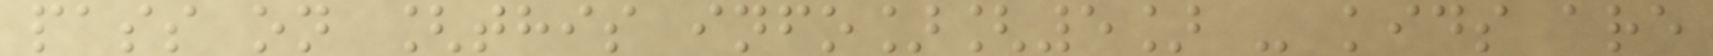pass on [this info][5] - kids are
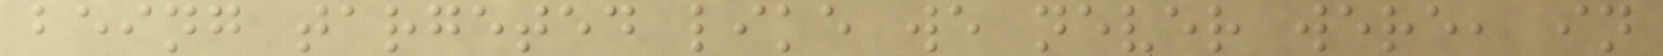being targeted like we never were, in
